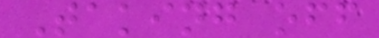Taking off
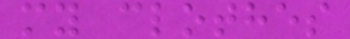my clothes
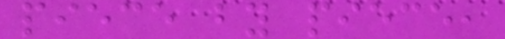piece by piece,
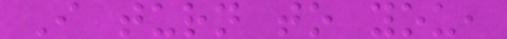I turn to you,
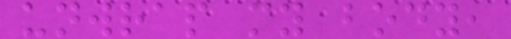unwrap my body,
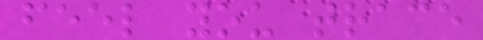feel you trace
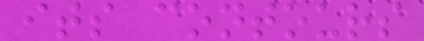its contours
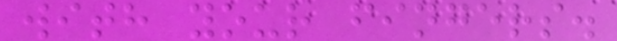with your fingers.
